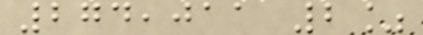274,011 2%
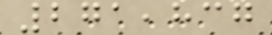271,837
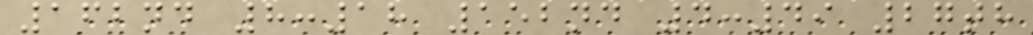162nd 8:18 152nd 4:49 27th
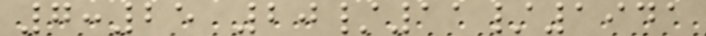7:25 20/11/1941
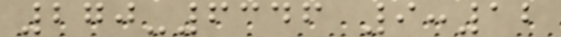270-6346 9:12
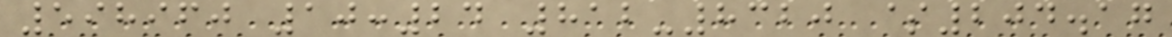598960 10:24 812-8320 $204.17
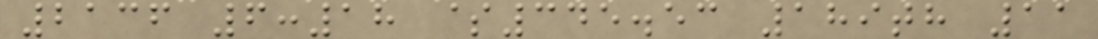2136 6:18 $345.53 189th 11
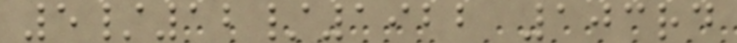5/12/1922 103rd
